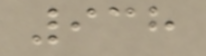938
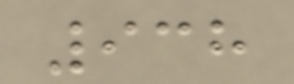938
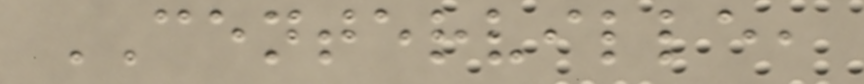CENTERVILLE,
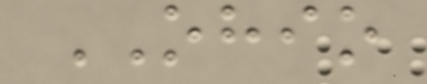OHIO
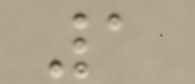1
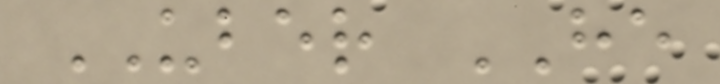UBER HE
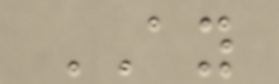AY
